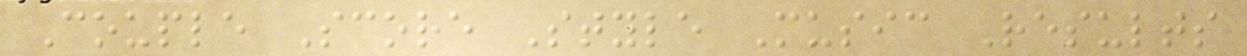Couple Score Style Music Results
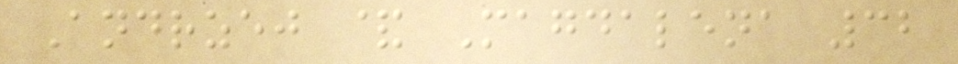Andrzej & Magdalena 32
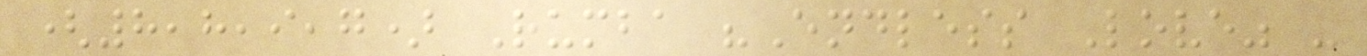(8,8,9,7) Rumba "Endless Love" -
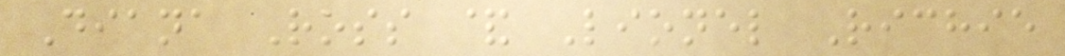Diana Ross & Lionel Richie
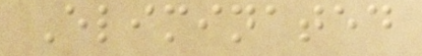Eliminated
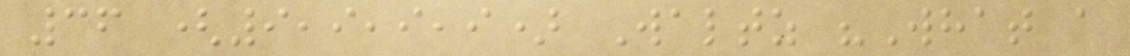36 (9,9,9,9) Waltz "What a
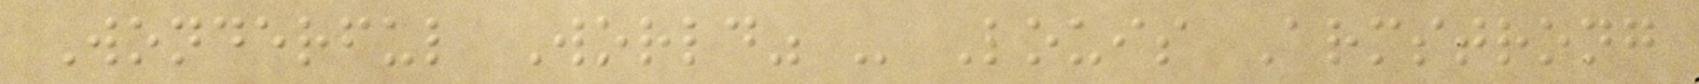Wonderful World" - Louis Armstrong
